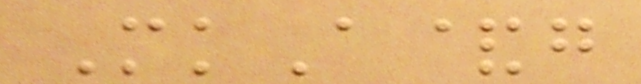MkA&g
